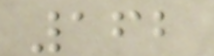162
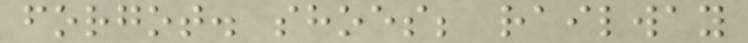forgot. shoes; railway
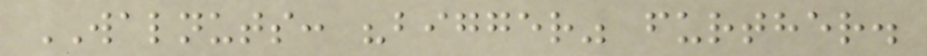WALNUTS: "bigger" further.
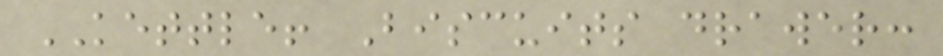KETTLE! Biscuits drawer:
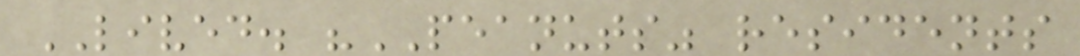LIVED. "PEANUTS" residents
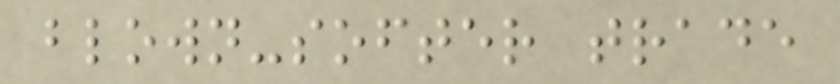blown-softer trade
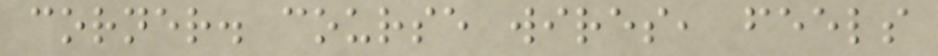corner. course wires, feels
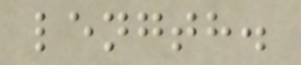length.
